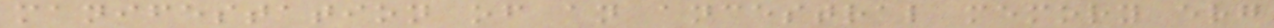manifestation of an ancestral memory erg
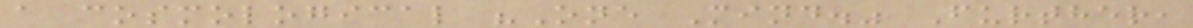a cosmological "One Mind." Further,
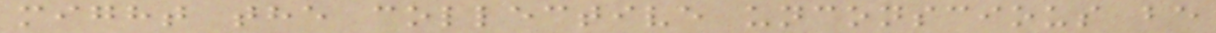might the collective unconscious be
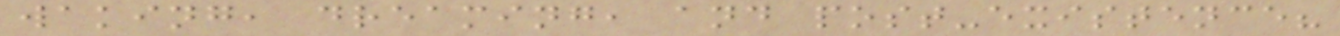waking, dreaming, and post-existence?
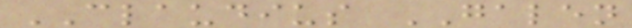CLAUDIUS GALEN
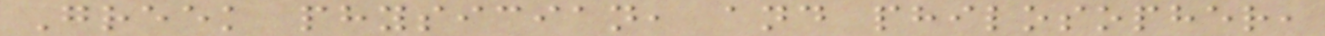Greek physician, and philosopher,
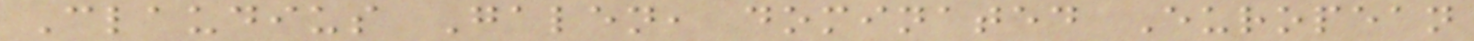Claudius Galen, dominated European
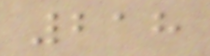218
